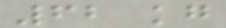62 kg
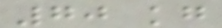70 kg
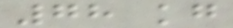78 kg
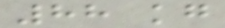88 kg
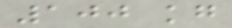100 kg
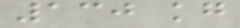130 kg
